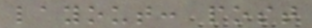layout: post
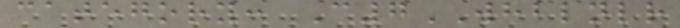category: C7WHBLNLR
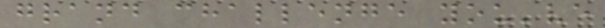grand challenge you've
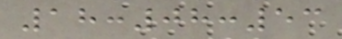18:08:53
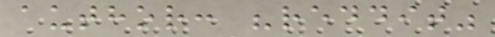author: "reddit"
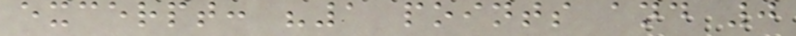excerpt: "1 points and 0
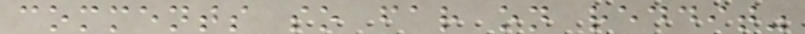comments so far on reddit"
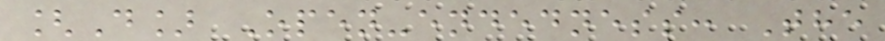[D] Open-endedness: The
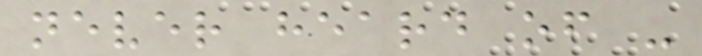never heard of -
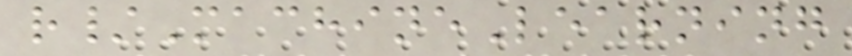r/MachineLearning
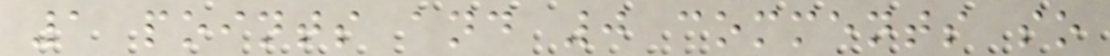1 points and 0 comments so
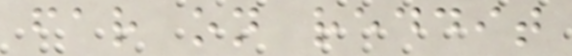far on reddit
